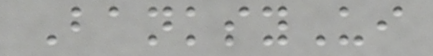BanksyUi
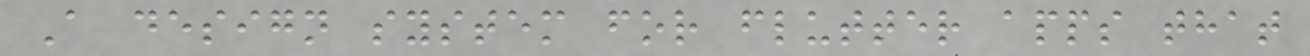A design system for flutter apps that
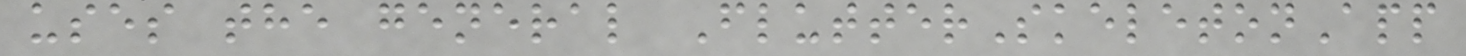uses the general FlutterSkeletonApp
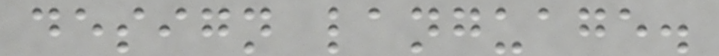design language.
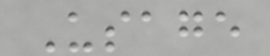Usage
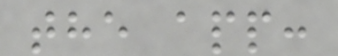the app:
